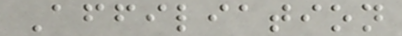Affiliation
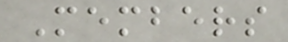Members
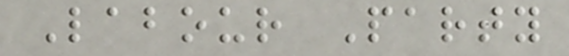Labour Party
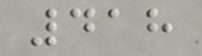418
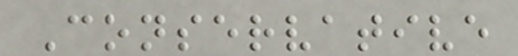Conservative
